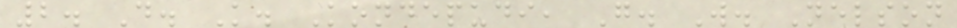2. D. K. Kondepudi, G. W. Nelson
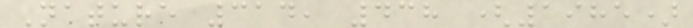Nature 314, 438 (1985)
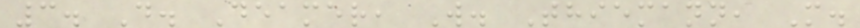3. D. Deamer, W. Thiemann, M.
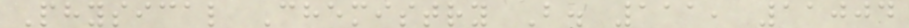Physical Chemistry B. 111, 11004
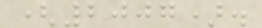(2007).
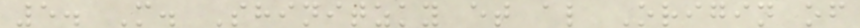5. M. Shinitzky et al Origin of
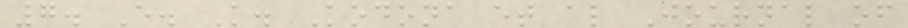7. E. K. Kodona et al Journal of
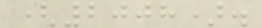(2008).
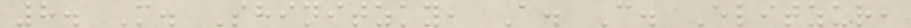8. M. Shinitzky, A. C. Elitzur,
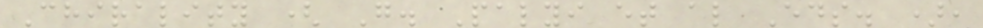Chirality ( G. Palyi et al Eds. ),
